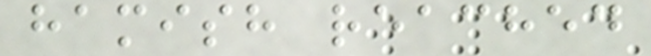hamish reached
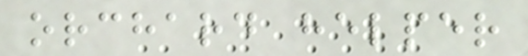orchard helper
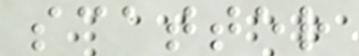scatter
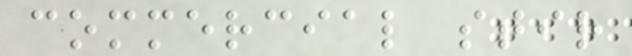commercial stir
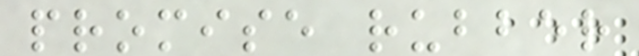promise rubber
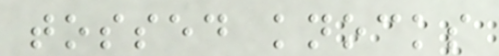tossed knocks
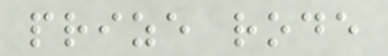prize rode
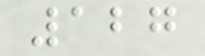127
